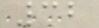32
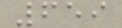659
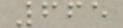665
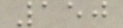150
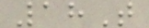18T
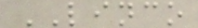LINCO
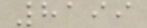8199
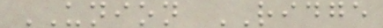UNION RIDGE
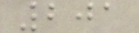201
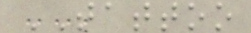TATTOO
